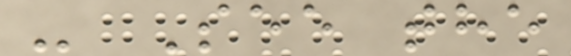- See the
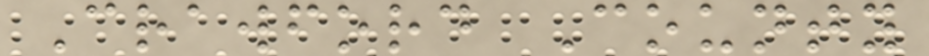Crawford County
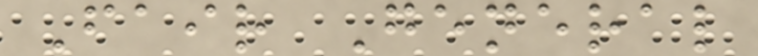Fair General
